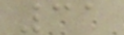31
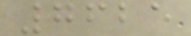7625
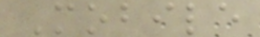Mobile
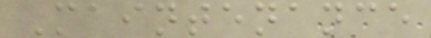Maintenance
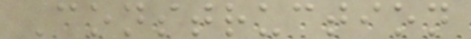Construction
